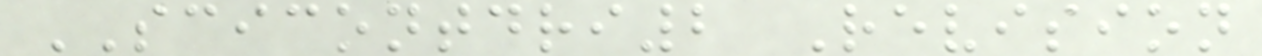SCICONTDRI2 Revision
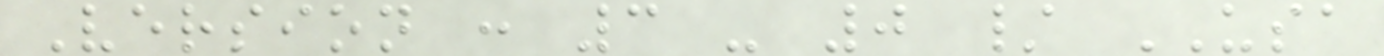Version : 3 - 0 / USA
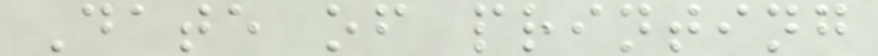Date of printing
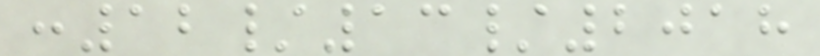:12/13/2018
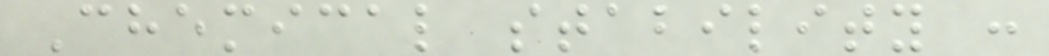Chemical stability :
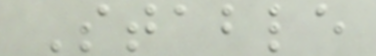Stable
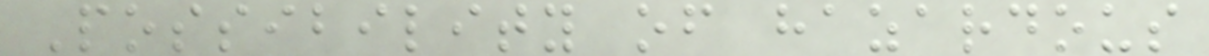Possibility of hazardous
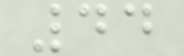44
